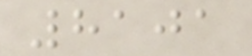8101
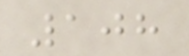108
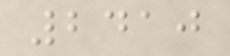2410
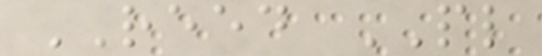REED PL
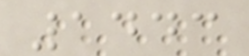1443
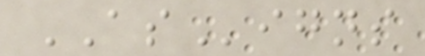ASigns
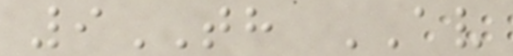9TH AV
